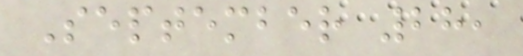September 28,
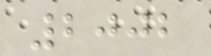2002
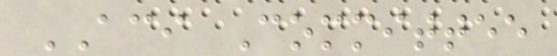ACI Committee
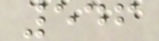546
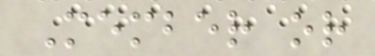Member or
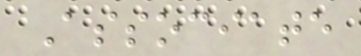Associate
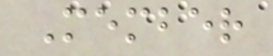Member
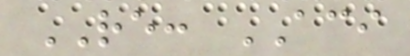RE: ACI
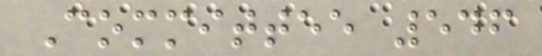Committee 546
